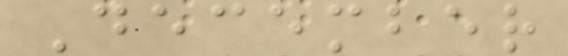December
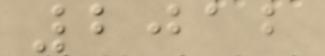2012
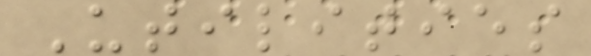Utilities
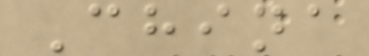China
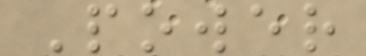Power
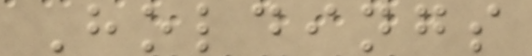Holdings
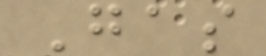Gas
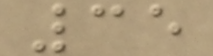35
